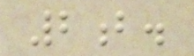2b.
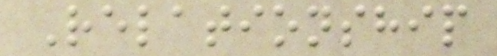Relationship
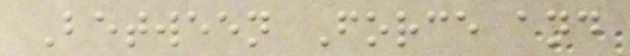Between Force and
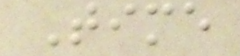Time
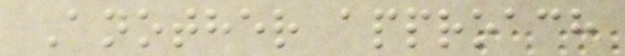Another approach
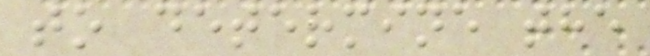to determine the
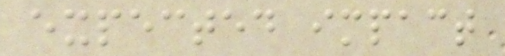expected impact
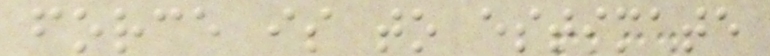force is to estimate
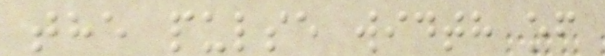the pulse width of
